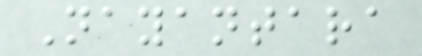Nayantara
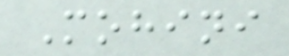Mohini
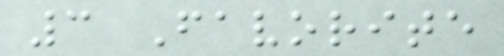3 Favorite
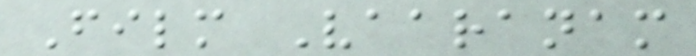Film Vaaranam
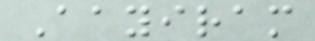Aayiram
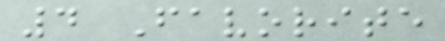4 Favorite
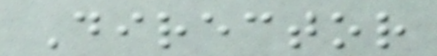Director
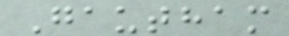Gautham
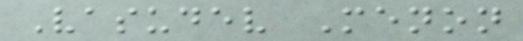Vasudev Menon
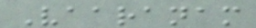Vaaranam
